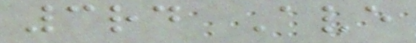3rd Ave
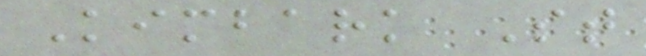Kimbark St
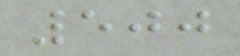500
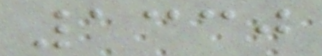1330
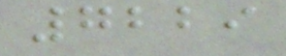7229
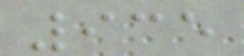935
